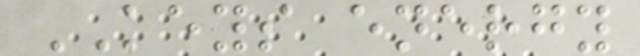KEYS energy
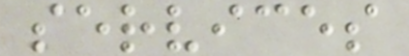services
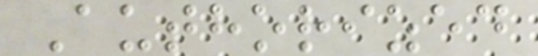Authorized
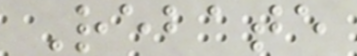Rebate
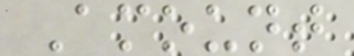Amount
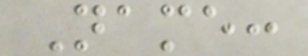Name:
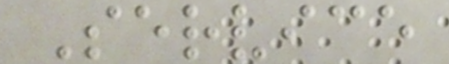Service
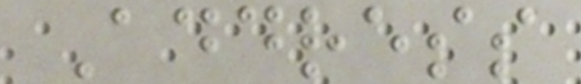Address
